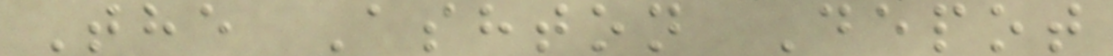The Ashton Depot
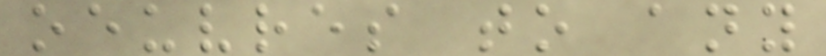oeuvres to any
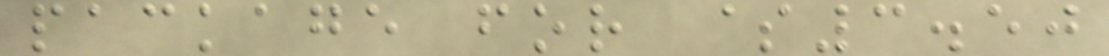package for $3.50
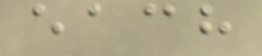each
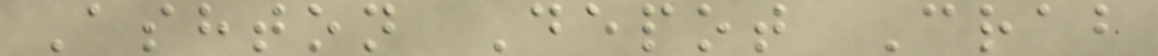Ashton Depot Crab
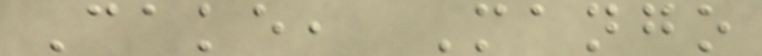Cake, Mango
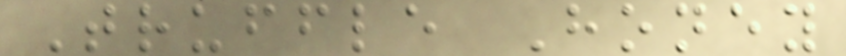Truffle Honey
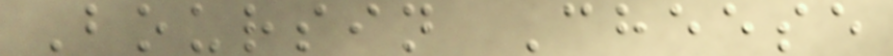Boursin Cheese
